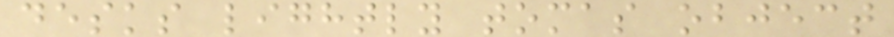desks lightly tomas object
